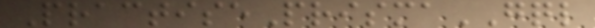PractisePrismaGQL
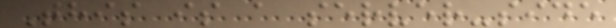This is a server-side
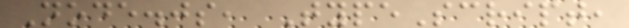Node.js, TypeScript,
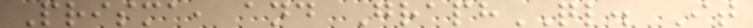Prisma, and GraphQL. It
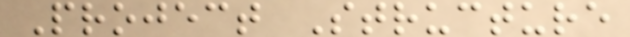Project Structure
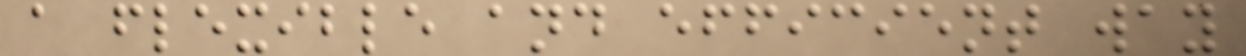a flexible and efficient way
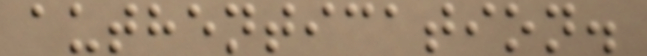authentication.
